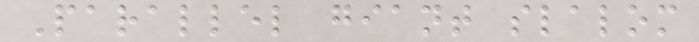Parallel giant slalom
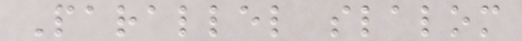Parallel slalom
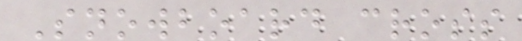Snowboard cross
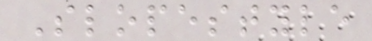Slopestyle
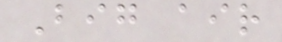Big air
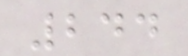244
